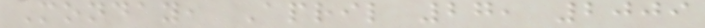Monday, April 27, 2009
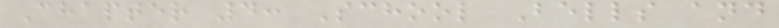Chapter 4: School Bells and
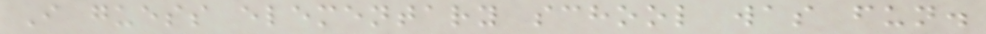I guess elementary school was fun.
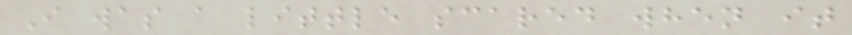I was a little scared when it
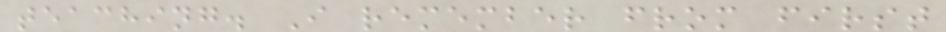teaching. I remember from first
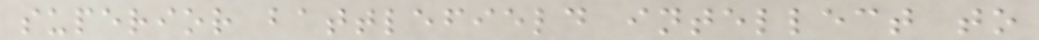superior battlefield intellect to
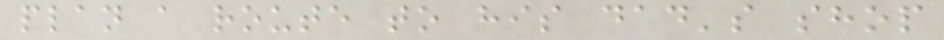plan a route to his dad's shop
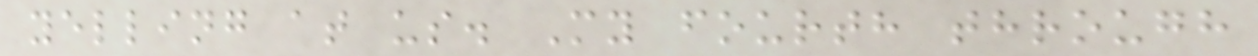yelling at us. My fourth through
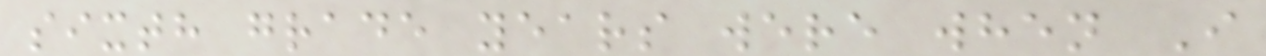sixth grade years were when I
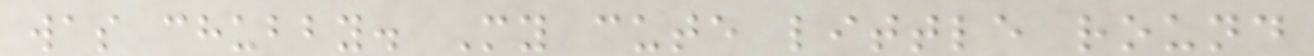was chubby. My cute little round
